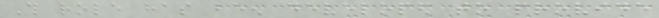This role has been developed to provide
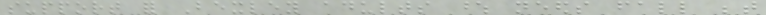support for Bexley adults whose needs fall between
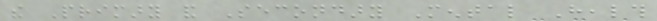the Primary and Secondary Mental Health
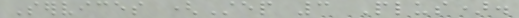Services (Step 3 Plus).
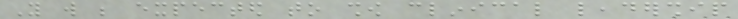You will be expected to show clinical leadership
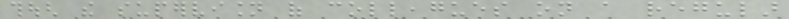though the supervision of colleagues on a regular
